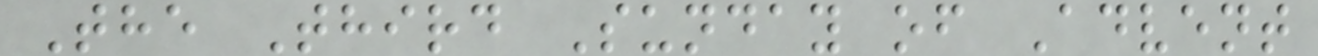The Third Sunday of Advent
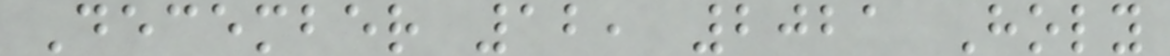December 12, 2021 Holy
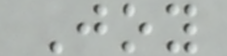Joy
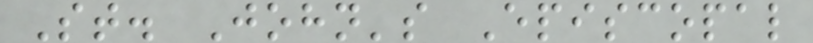St. John's Episcopal
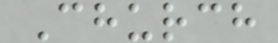Church
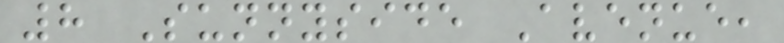8 Sunnyside Avenue,
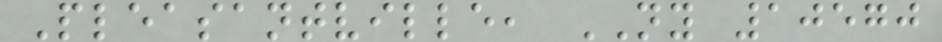Pleasantville, NY 10570
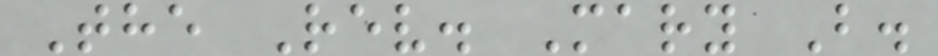The Rev. Mary B.
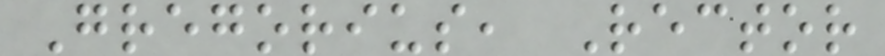Gregorius, Rector
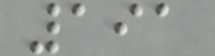191
